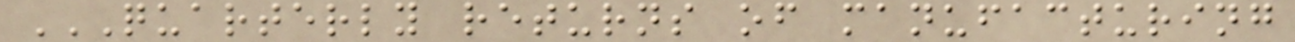QUARTERLY RETURNS OF MANUFACTURING
